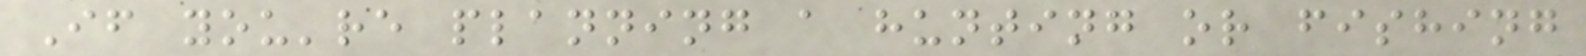If you're planning a hunting or fishing
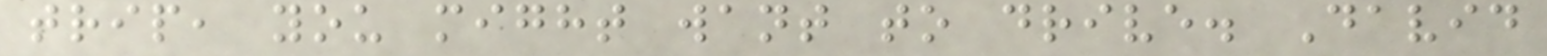trip, you might want to drive. David
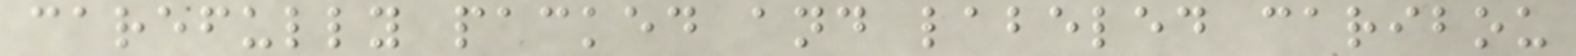carefully packed and labeled caribou
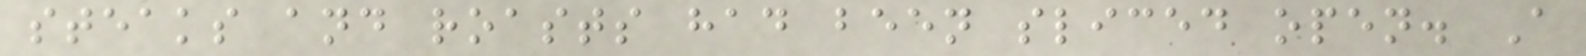steaks and roasts had been sliced open. A
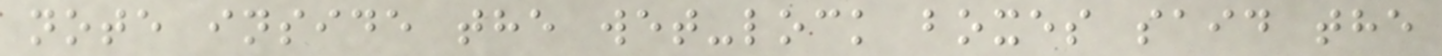note inside the wet-lock boxes said the
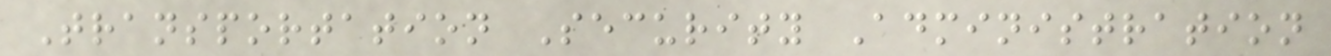Transportation Security Administration
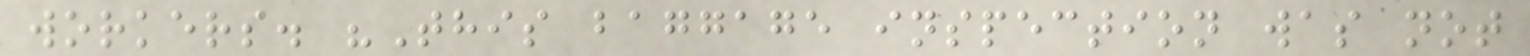workers. "This baggage inspection was not
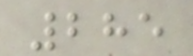285
